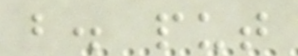b. put
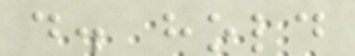d. hold
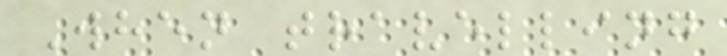When travelling
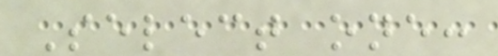Select one:
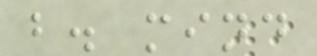b. mind
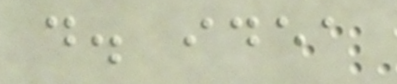d. idea
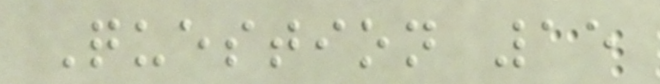Question 15
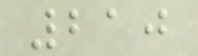210
